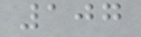107
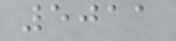5011
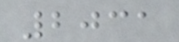2031
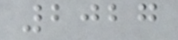2027
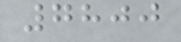7800
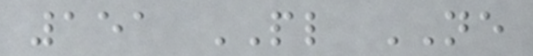151 PL NE
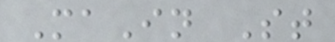MaIn St
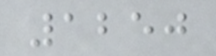1250
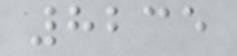8235
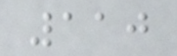110
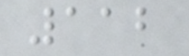112
